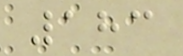183
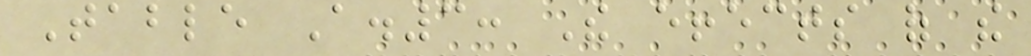Table A.3: The effects of the
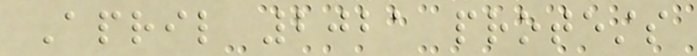April 2021 protests
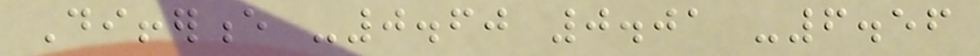Difference -0.60 0.01 -6.56
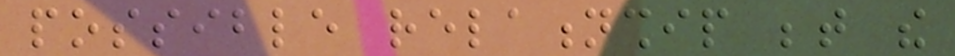possible relationship between the
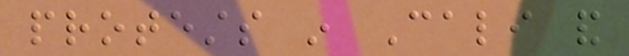protests in Cali and
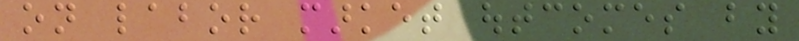on labor market outcomes by
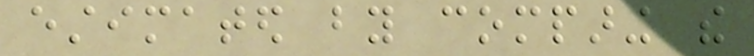estimated by comparing the
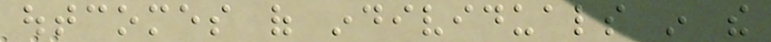outcomes of individuals in the
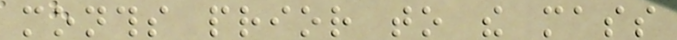months prior to the mass
